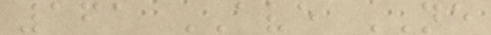161 AVE NE
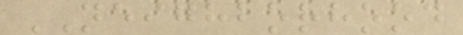NEIGHBORHOOD
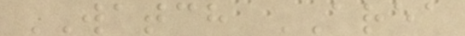WATCH AREA
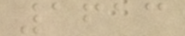1613
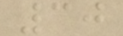30
